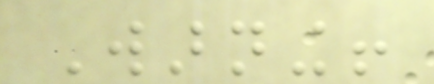Warning!
